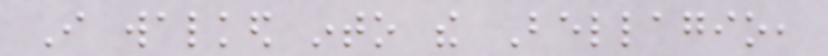I walked into the Bellagio,
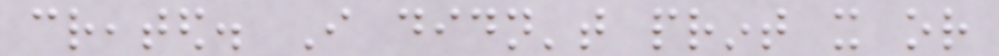created. I didn't print it or
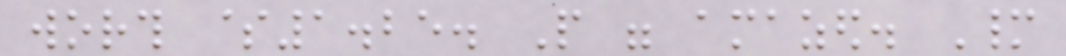worth $1.25. People were amazed. Many
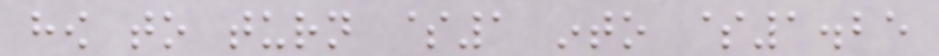how to turn $1 into $1.25
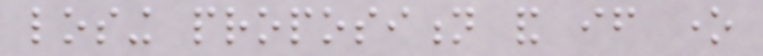losing proposition and if one
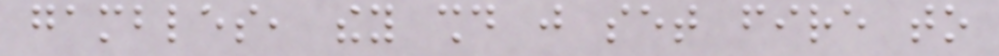gambles, they should just set fire to
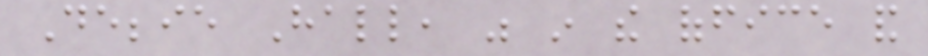Debbie Hall, was in the office and
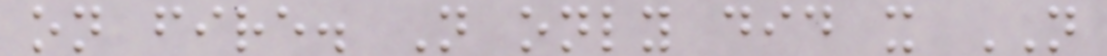on fire. Not only did it NOT
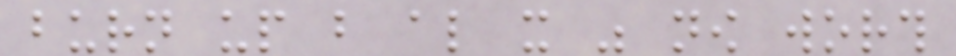burn up but also it was now worth
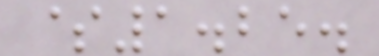$1.25.
